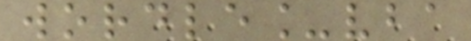wordle_vba
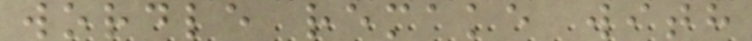wordle remake with
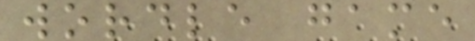wordle game
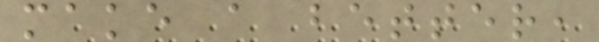make a better,
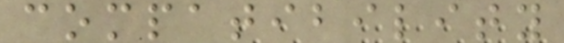compatibility
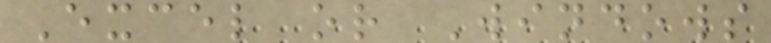Excel or Windows
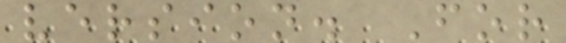version. For
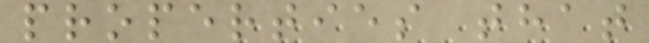properties that
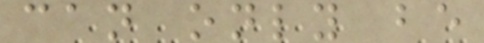can only be
